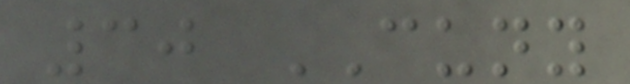30 CUNY
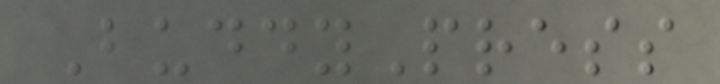BuddyPress
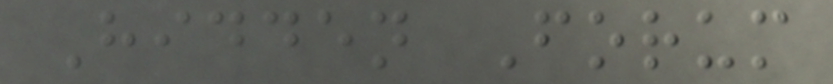Hidden Forum
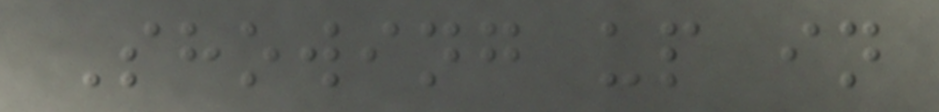Showing up in
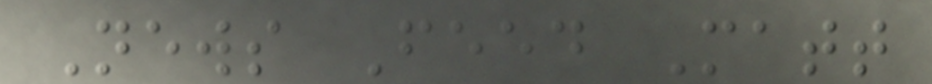News Feed Matt
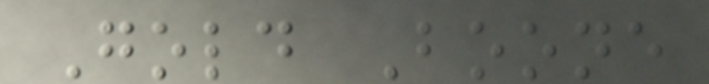Gold Boone
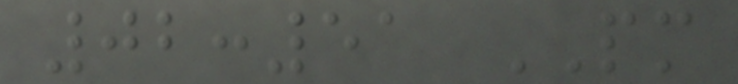02:51 PM
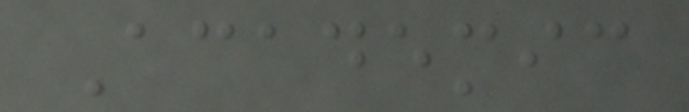Academic
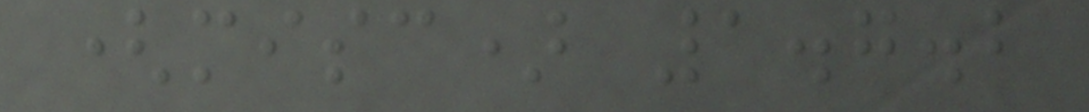(misc) 1.7.2
